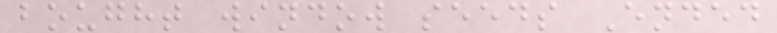bought window seeds Ended
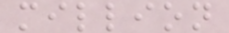million
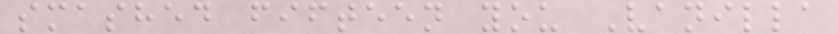smashed fifteen you Vanilla
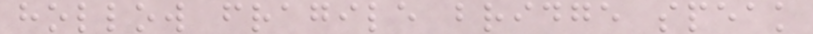hollow fragile bridge speak
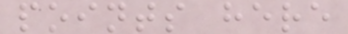points here
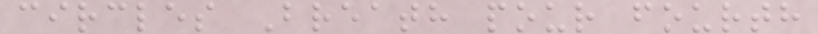circles Breath pour fourth
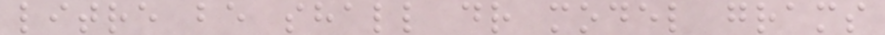litre be shall dr model grams
